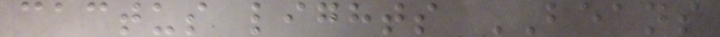cactus lights BEANS
